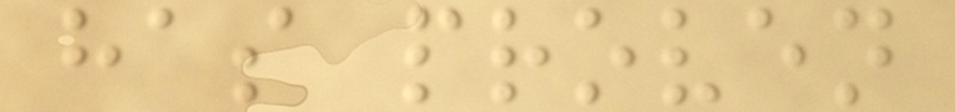has proven
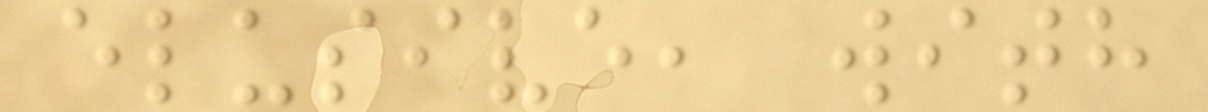elusive, with
